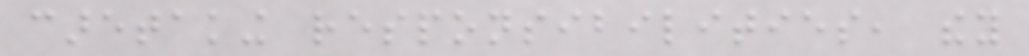caretaking responsibilities, they
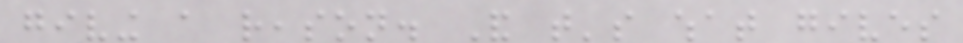giving a reason. And that's what gives
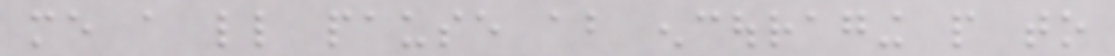me a little pause about encouraging people to
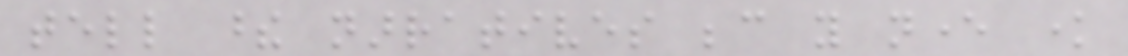tell these narratives because you never know
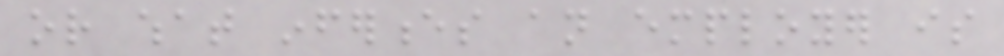or what inferences an employer is
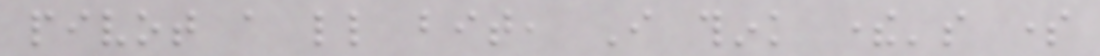pivot a little bit, I think there's some
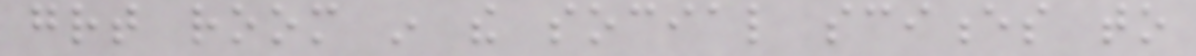great room in the social sciences to
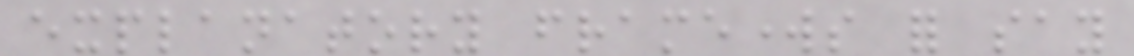explanatory frameworks for say
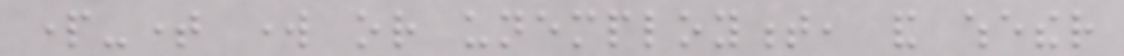part-time work or unemployment, and whether
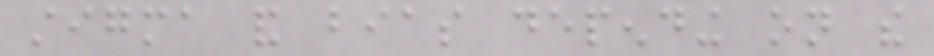stigma and bias depending on the
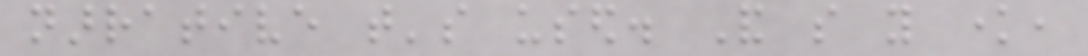narrative that's used. And so you know,
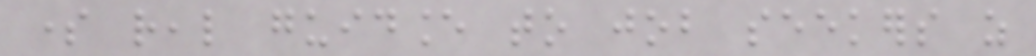some real guidance to job seekers as
